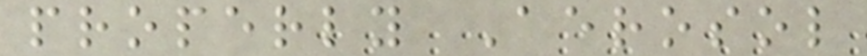properly Aerosol
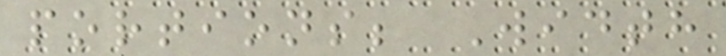portions; Width
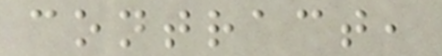contract,
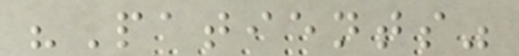"Patients"
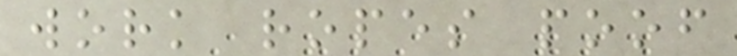work ropes poof
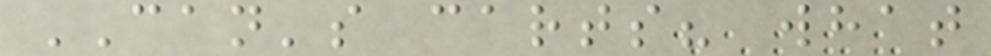CAN's carts? what
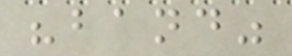"band"
